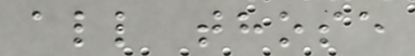all those
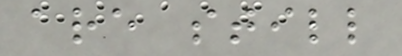are still
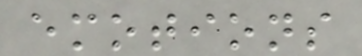emotions
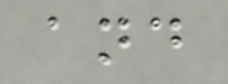and
